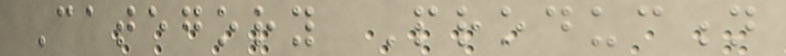Category Production
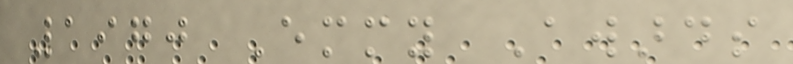1970 Emmy Awards
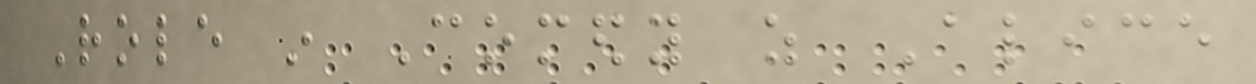Role in Comedy as Alice
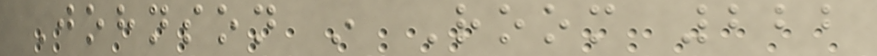Johnson in Room 222
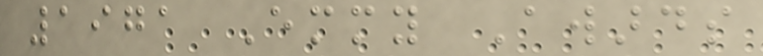1971 Emmy Awards
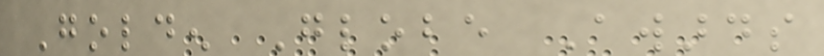Golden Globe Awards
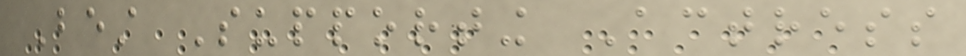Best Supporting Actress
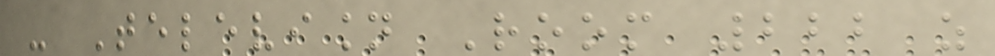- Television Room 222 as
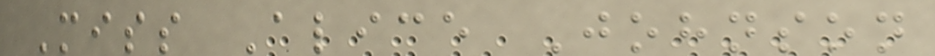Miss Alice Johnson
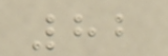82
